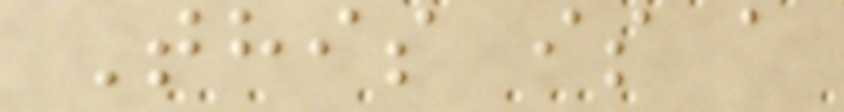This is a
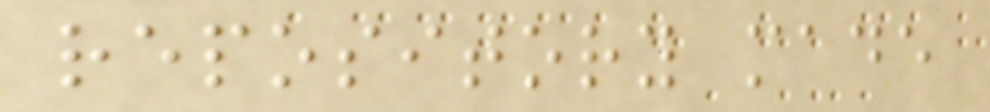repository made
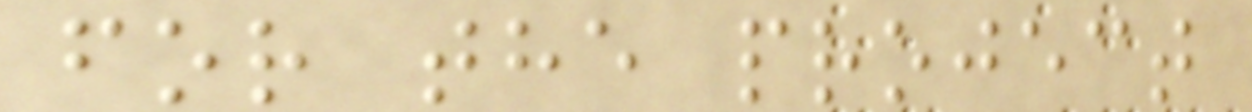for the project
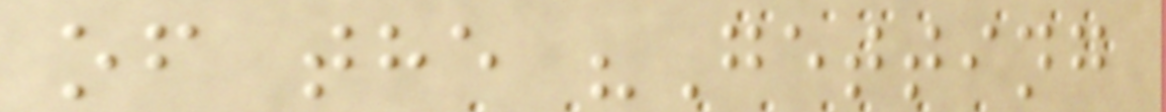of the "Getting
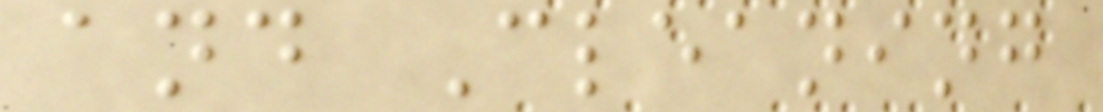and Cleaning
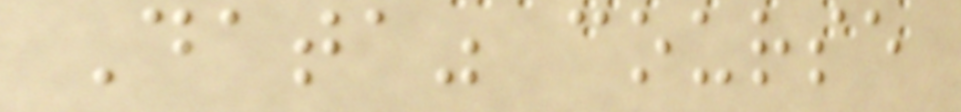Data" course
